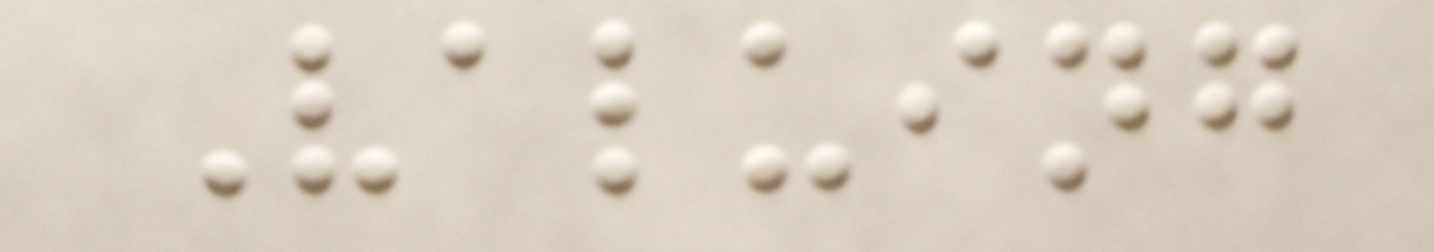Valuing
